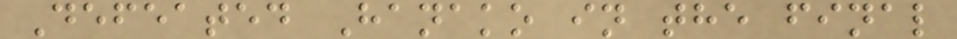Defeated Hanako in the final
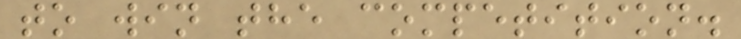to win the competition.
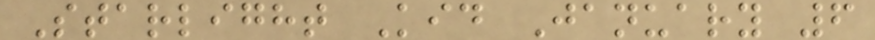Starlight Kid January 6
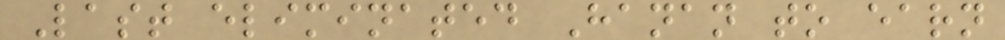Last eliminated Hanan to earn
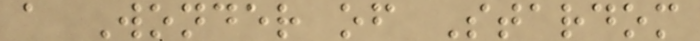a Wonder of Stardom
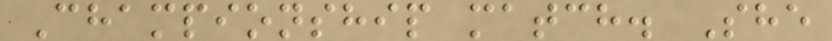Championship match. She
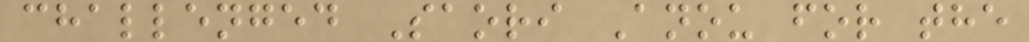challenged Saori Anou for the
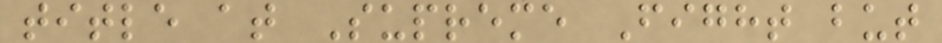title at Supreme Fight but
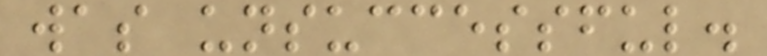was unsuccessful.
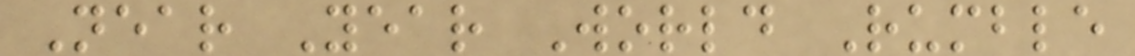Near Year World Rumble
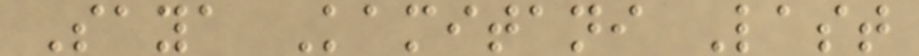Saya Kamitani Last
